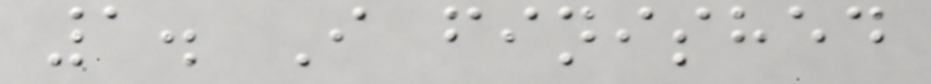1. I finished
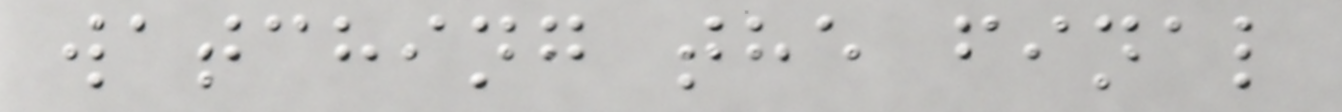watching the final
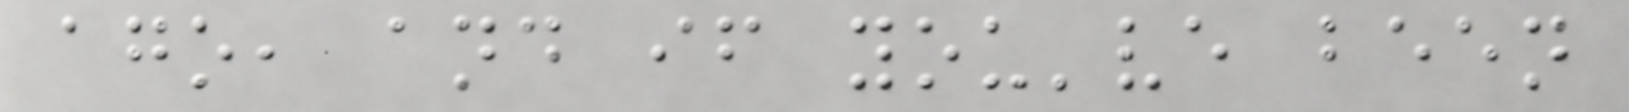ago, and if you've been
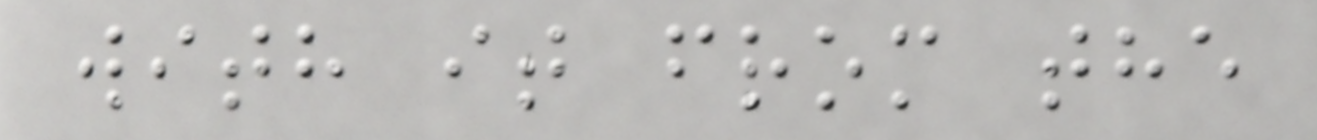with it from the
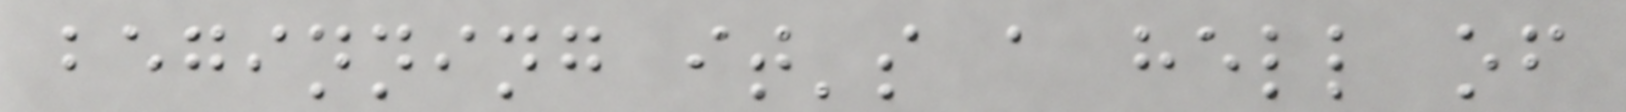beginning it's a hell of
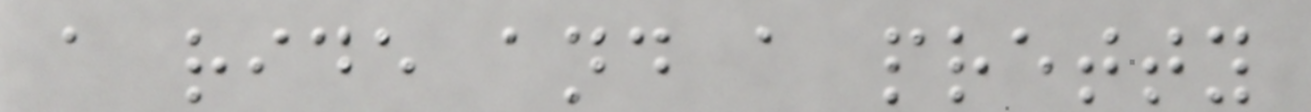a ride and a pretty
